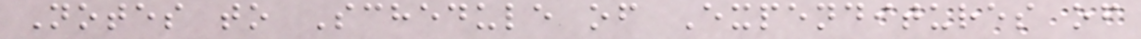Notes to Schedule of Expenditures of
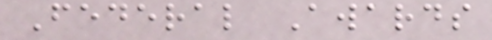Federal Awards
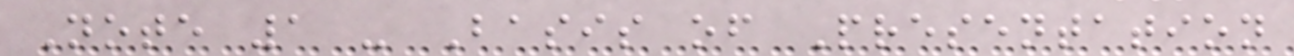Note 1 - Basis of Presentation
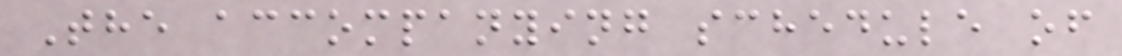The accompanying schedule of
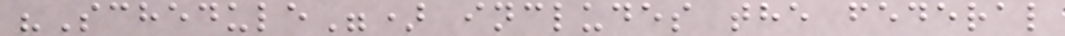"Schedule") includes the federal
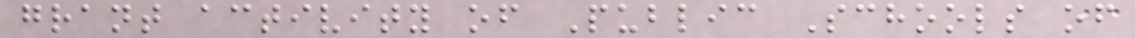grant activity of Public Schools of
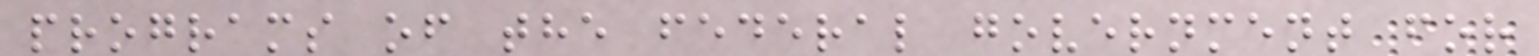programs of the federal government for
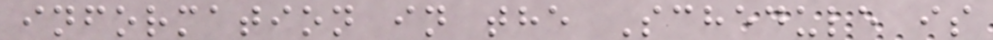information in the Schedule is
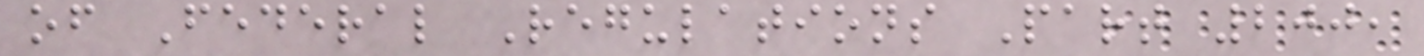of Federal Regulations Part 200,
